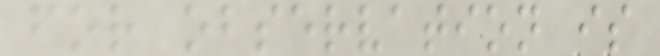for observation is
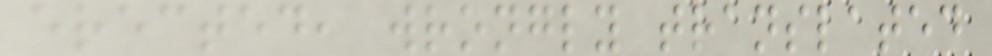erected, wrongly translated
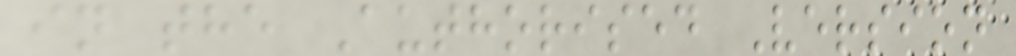in the Authorised Version
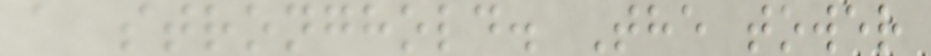a stronghold. The tower
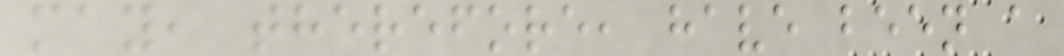may, therefore, have been a
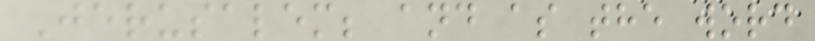Jerusalem; and as the word
